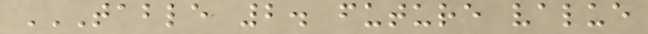TABLE 2. FUTURE VALUE
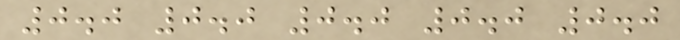0.0 0.0 0.0 0.0 0.0
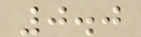0.0
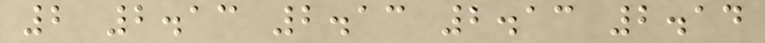2 2.13 2.13 2.13 2.14
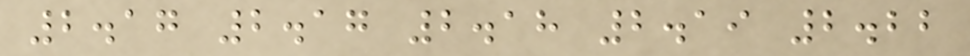2.17 2.17 2.18 2.19 2.22
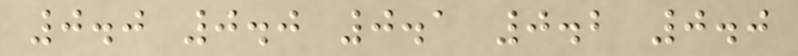0.0 0.0 0.1 0.2 0.0
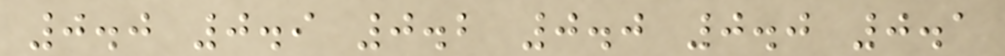0.0 0.9 0.2 0.0 0.0 0.1
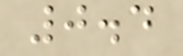0.4
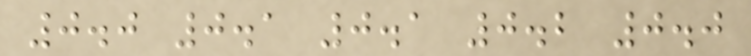0.0 0.1 0.1 0.2 0.0
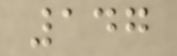147
